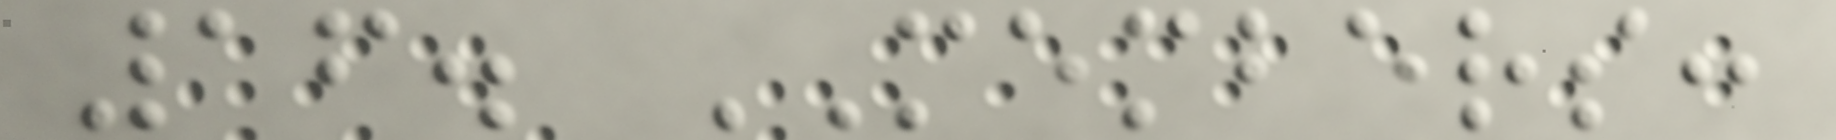16. MEMBERS:
